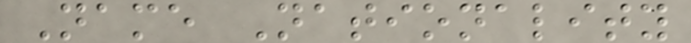Name Nationality
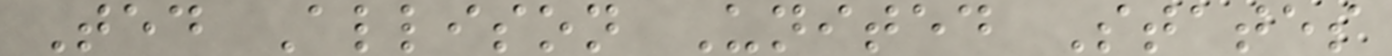Ted Allison United States
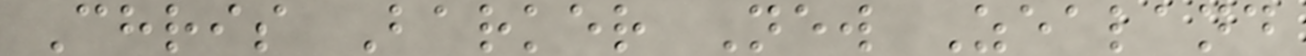Chris Barker New Zealand
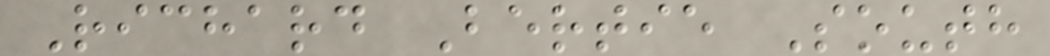Richard Bertie South
